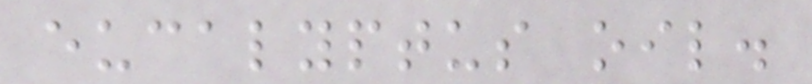eucalyptus oil.
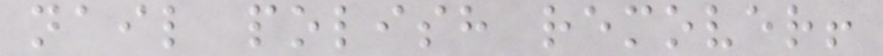nail polish remover!
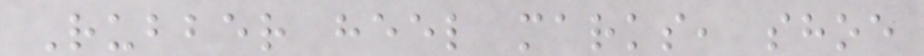Rubber heel marks, shoe
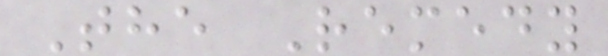The Remedy
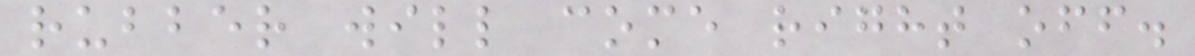rubber will come right off.
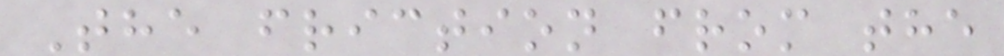The friction from the
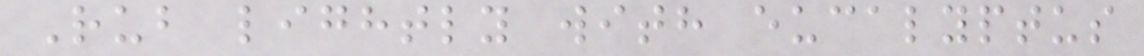Rub lightly with eucalyptus
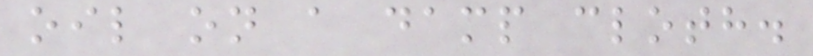oil on a damp cloth.
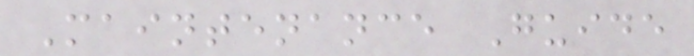Maintenance Guide
